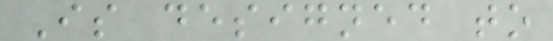Is designed to
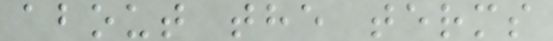about the terms
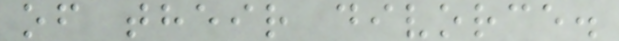of their divorce.
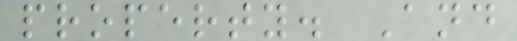property. And
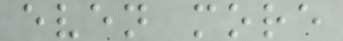even more
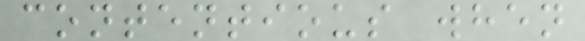contentious when
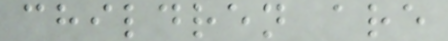children are
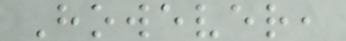However,
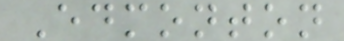Edmonton
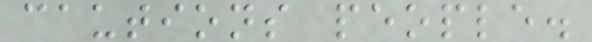cautions people.
